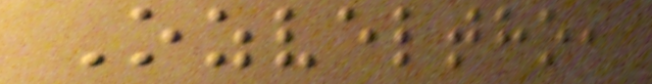Ozveltho,
